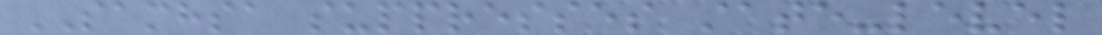SAMHSA suppresses state-level
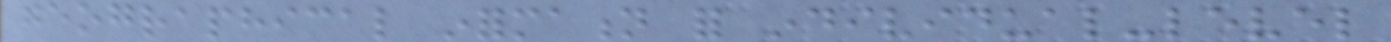geographical information for individual-level
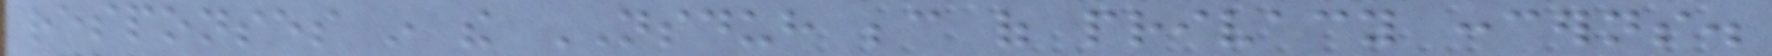responses in the NSDUH because of privacy concerns.
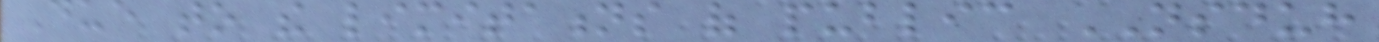Due to the limitations of public NSDUH
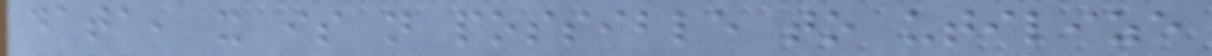data, it is not possible to utilize
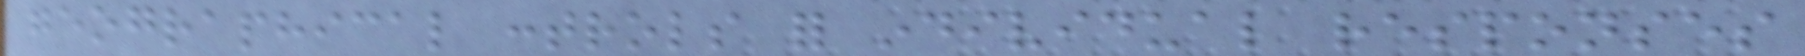geographical controls for individual responses
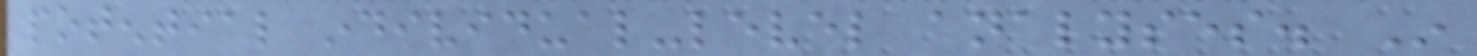potential individual-level analyses. In
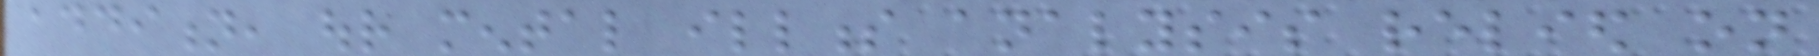addition, our mental illness analysis relied on
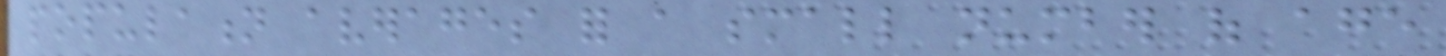population averages for a small number of age
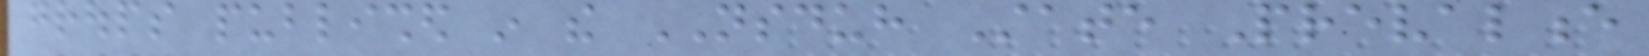groups published in the NSDUH State Prevalence
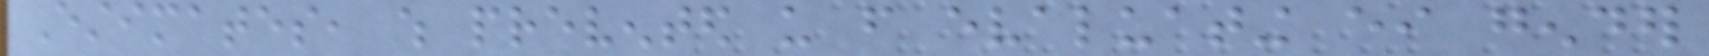Estimates, which prevented us from evaluating either gender
